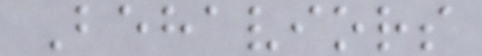Behaviors
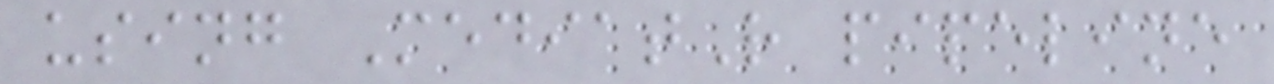using MediatR pipeline
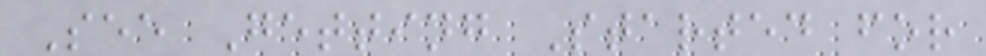See Getting Started for
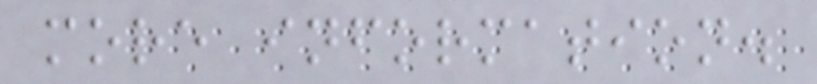more information.
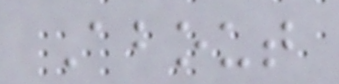About
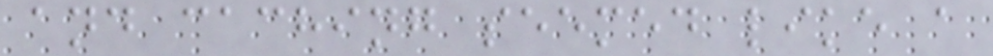and caching seemed like a
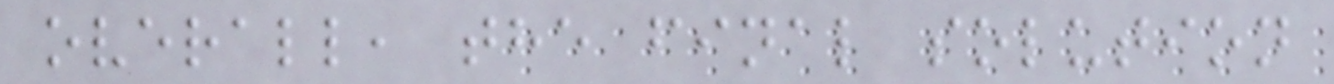overall, the final solution
